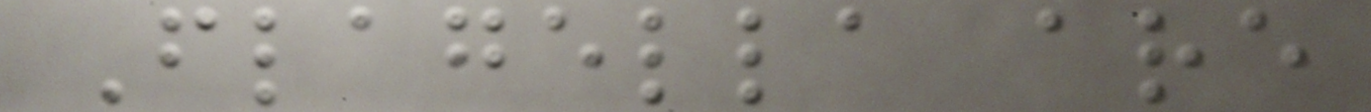Flagella are
